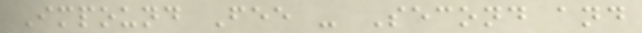Impound Fee - Second and
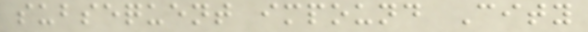subsequent impound City
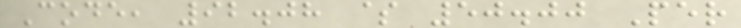Code, 92.08 $ 50.00 Per
